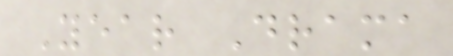Year Drama
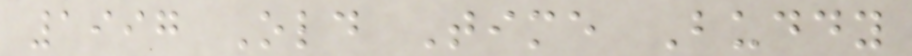1997 Old Time Buddy
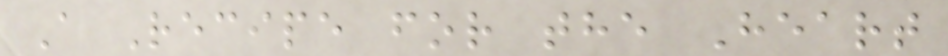A Recipe for the Heart
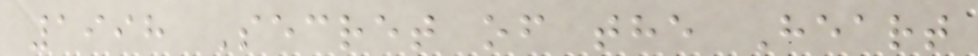1998 Secret of the Heart
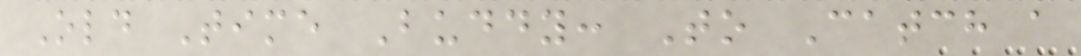Old Time Buddy: To Catch a
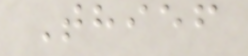Thief
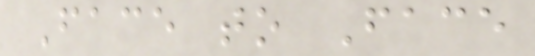Face to Face
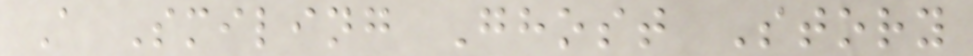A Smiling Ghost Story
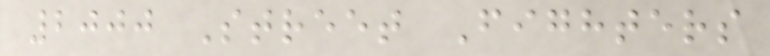2000 Street Fighters
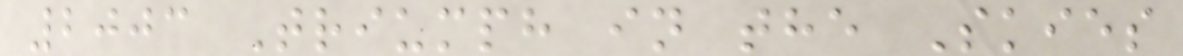2003 Triumph in the Skies
